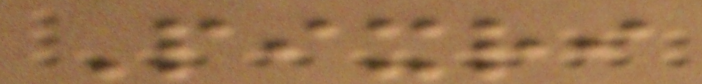Pixri
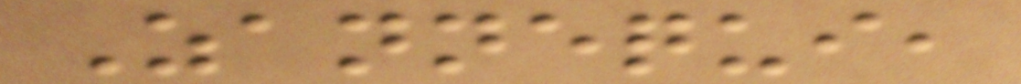Zannequi,
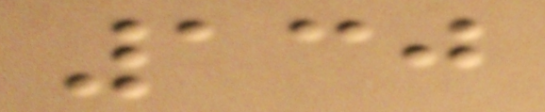130
